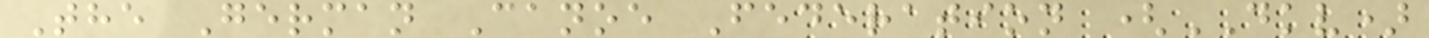The German Canoe Federation (DKV)
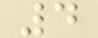4
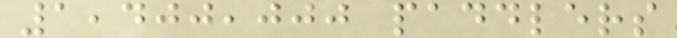1,400,000 paddlers
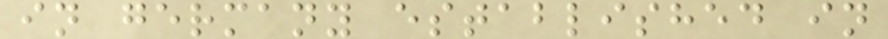in germany established in
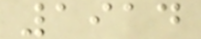1914
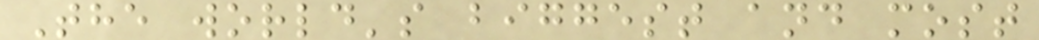The world's biggest and most
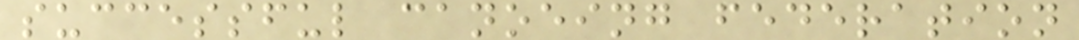successful canoeing federation
